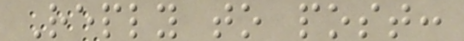Reply to post:
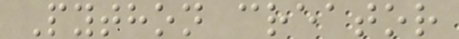Python creator
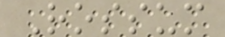Rossum
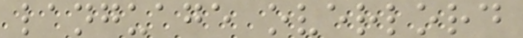language overlord
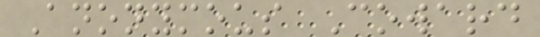Anonymous Coward
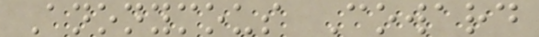Anonymous Coward
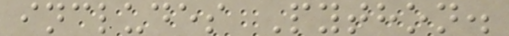includes Python.
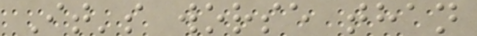It's worse than
